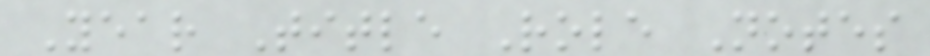Year Title Role Notes
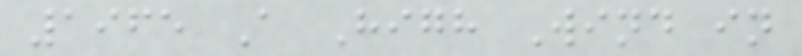1965 A High Wind in
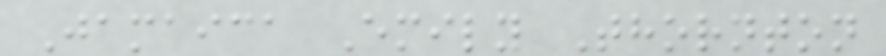Jamaica Emily Thornton
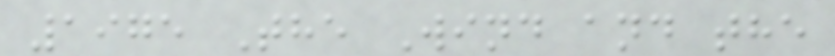1975 The Wind and the
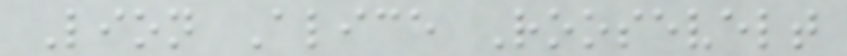Lion Alice Roosevelt
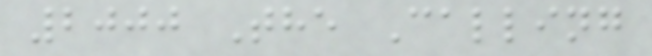2000 The Calling
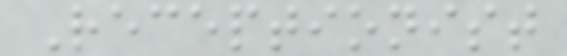Receptionist
